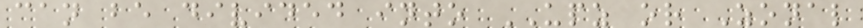can be divided into UPZ or Zonal
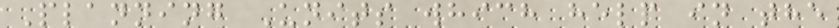Planning Units which help in the
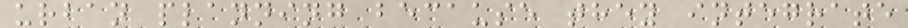urban planning because they integrate
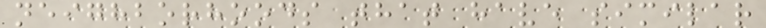neighborhoods that have similar
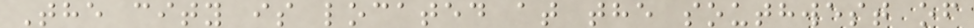The city is located at the southwest of
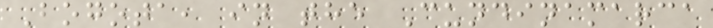Bogota, in the Cundinamarca
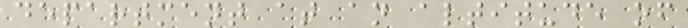department at an altitude of
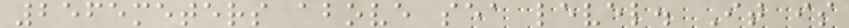2565meters above sea level. It is
